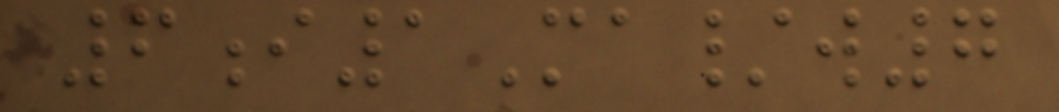6i1Ma/w7
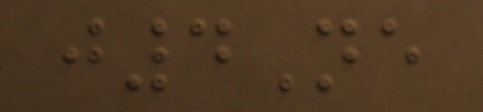j4Ne
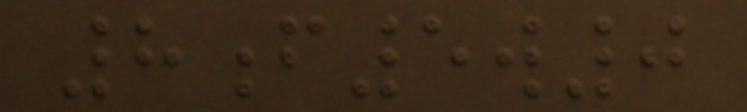8f5w0
